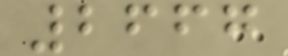2667
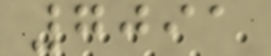7091
